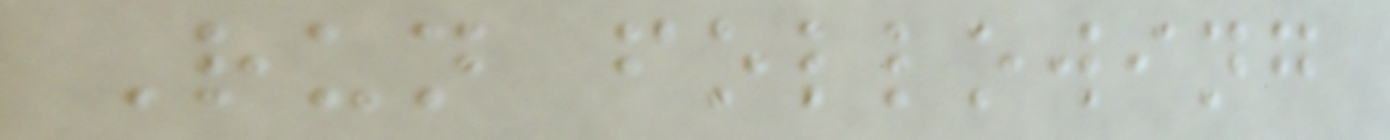Run following
